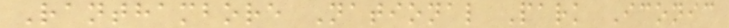Ranthambore National Park Iconic
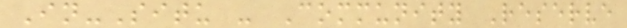In-Situ - Community Reserve
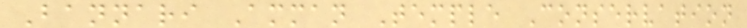Bannari Amman Temple Conservation
